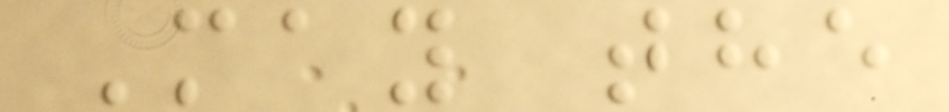May the
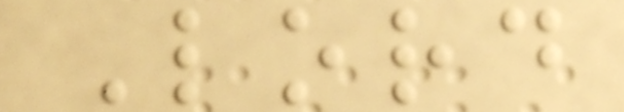Lord
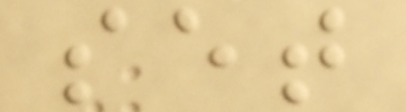set
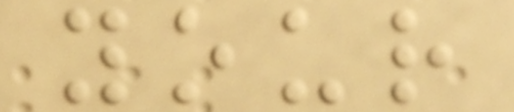your
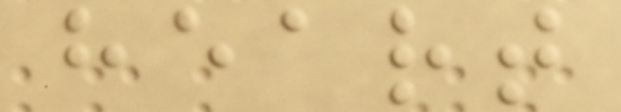heart
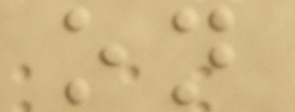on
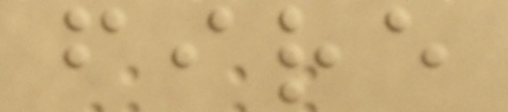fire
